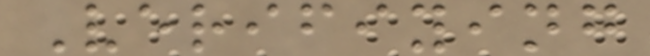Verifiying
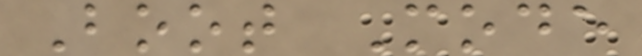Boot Mode
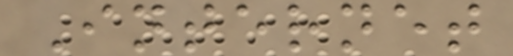Internet
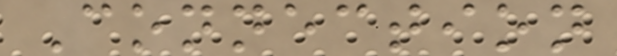Connection
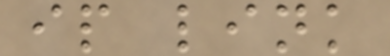ip link
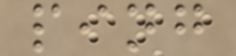ping
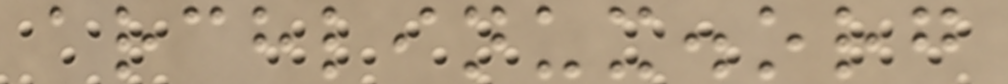archlinux.org
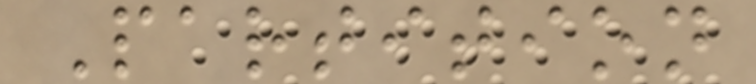Partition
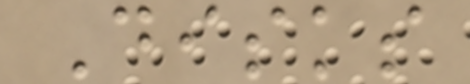Disks
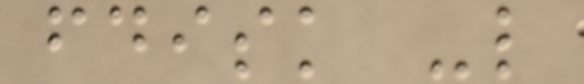fdisk -l
